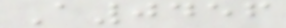A0456
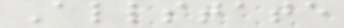Allstate
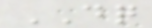DQ
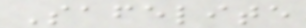Safelite
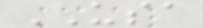USA
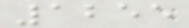1255
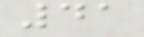41
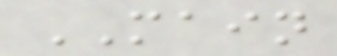MAIN
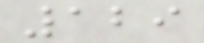129
